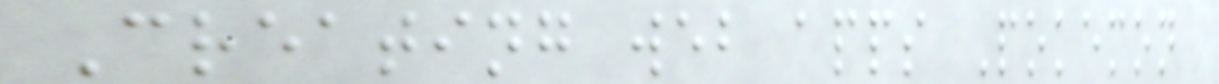Creating web apps Pokemon
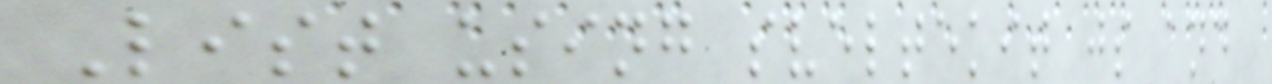List using sveltekit js and
